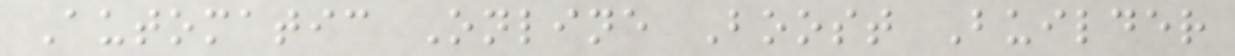Automatic Online Boost Builder
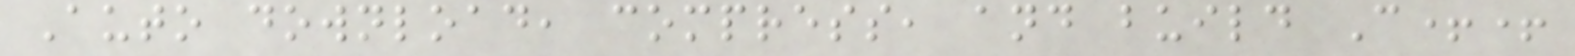Auto download, compress, and build C++
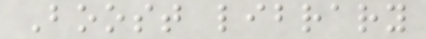Boost library
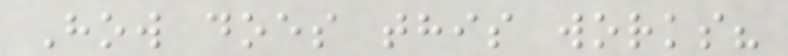How does this works?
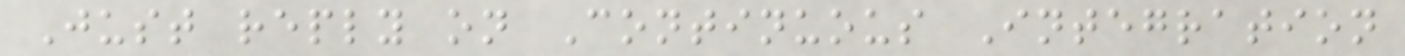Just reply on Continuous Integration
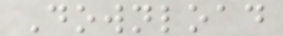Download
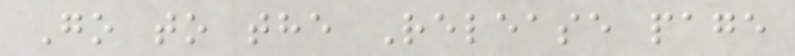Go to the Release page
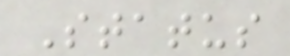Status
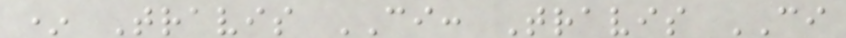* Travis CI: Travis CI
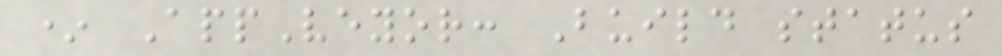* AppVeyor: Build status
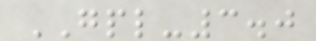GPL-3.0
